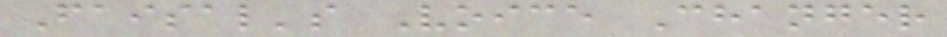Faisal's Voice Changer
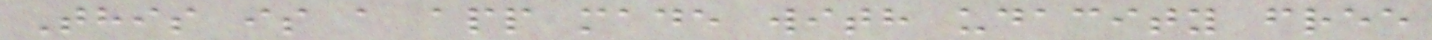This is a app made with udacity free
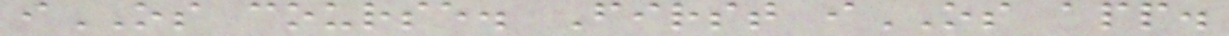iOS course. First iOS app.
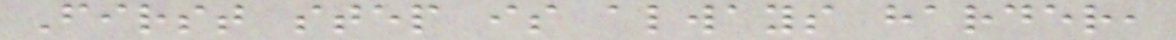First step is always harder,
